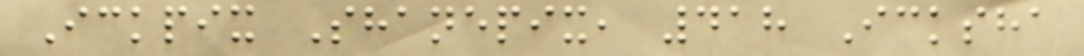Ickpix Shanepix, 418 Icksha
